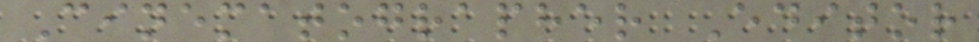Cinematographer Editor
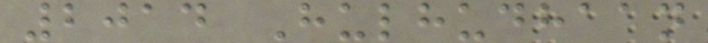2014 Hulhudhaan
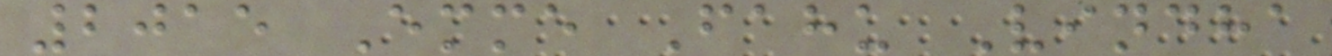2015 Emme Fahu Vindha
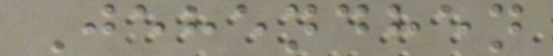Jehendhen
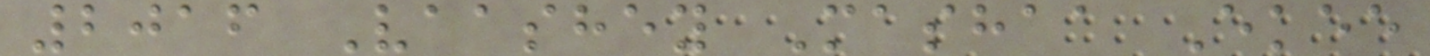2016 Vaashey Mashaa Ekee
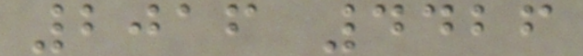2016 4426
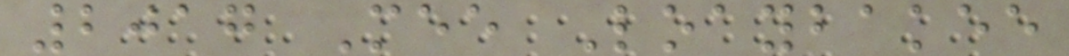2017 Mee Loaybakee
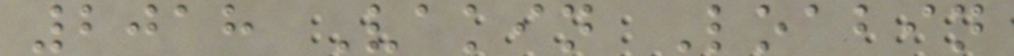2018 Vakin Loabin
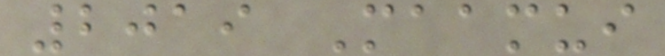2019 Maamui
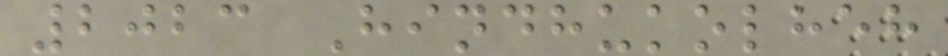2023 Hindhukolheh
